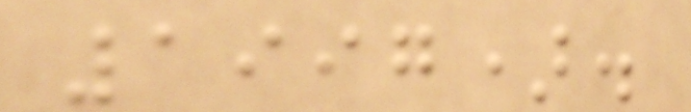1997).
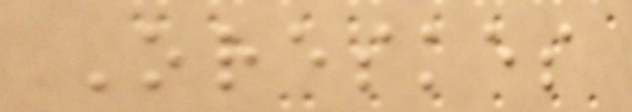Oreskes
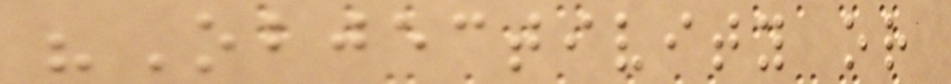"Objectivity or
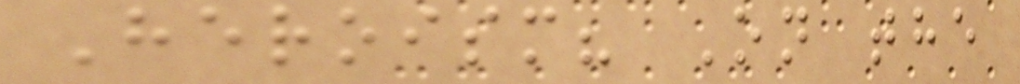Heroism? On the
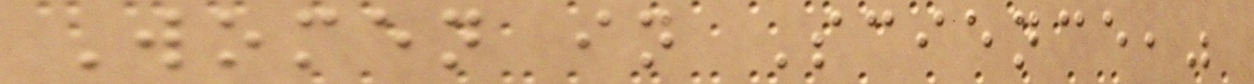Women in Science,"
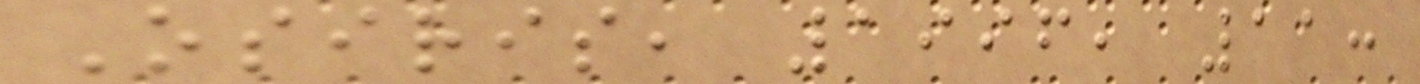Osiris, 1996, 11:
